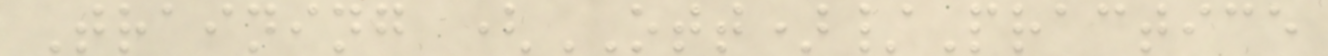Training (OTT)/Practice
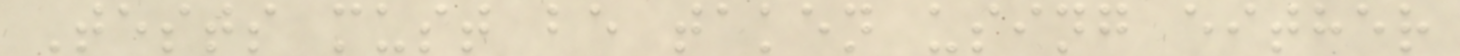Tests must be taken using either
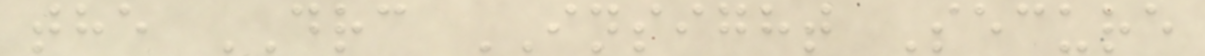the DRC INSIGHT Secure
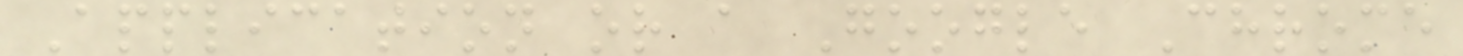Application or a Google Chrome
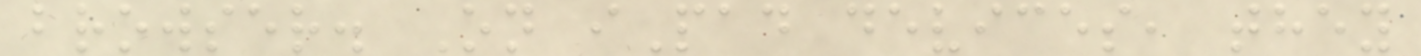browser. On iPad devices, they
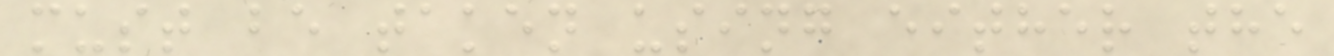must be taken using either the
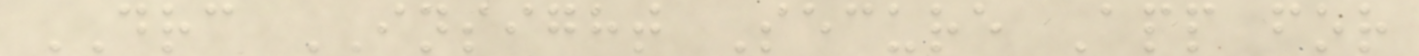DRC INSIGHT Secure App for
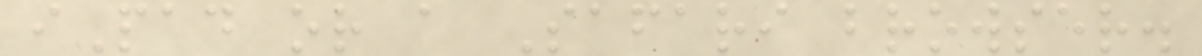iPad or a Safari browser.
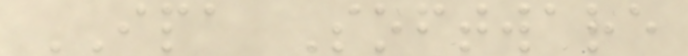IPA Software
